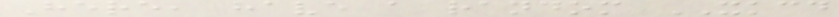Here, have a random XKCD
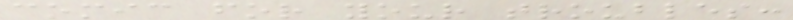comic for your troubles:
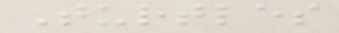Turtles
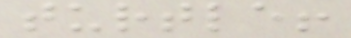turtle!
